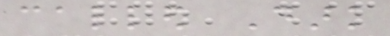called Dark
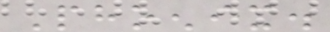Phoenix.
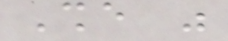She was
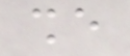she
